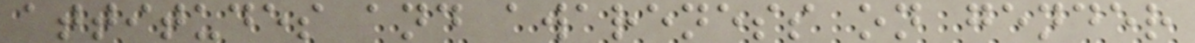attitudes and awareness on gender
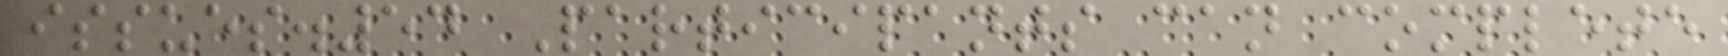issues.54 Participants can complete
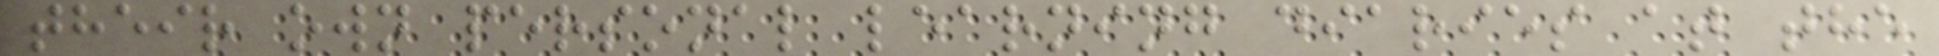their own personal learning diaries at the
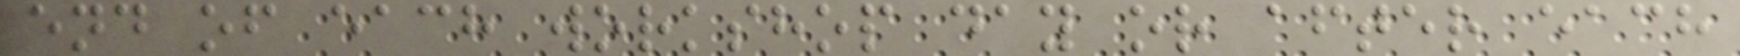end of each workshop day or after each
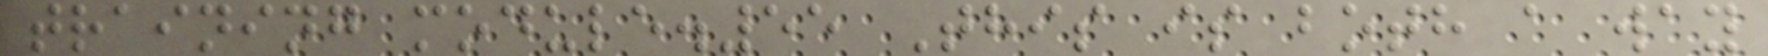training module.55 This is both a way
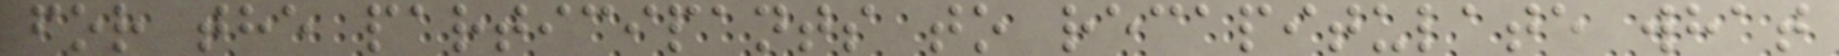for the participants to recapitulate what
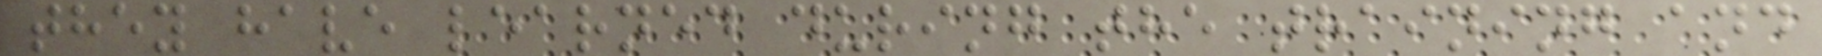they have learned during the training and
